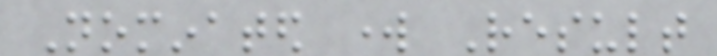Nominated work Result
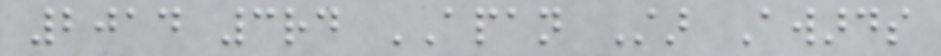2014 3rd APAN Star Awards
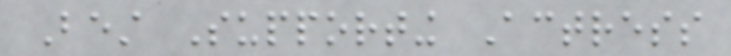Best Supporting Actress
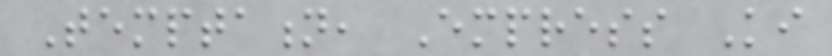Temptation, Empress Ki
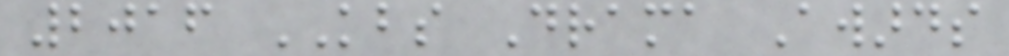2016 KBS Drama Awards
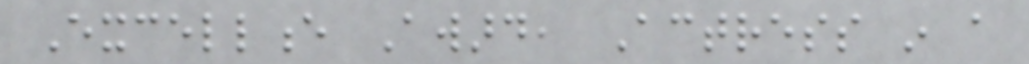Excellence Award, Actress in a
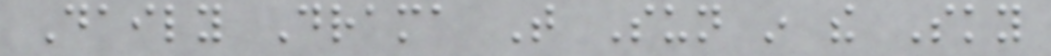Daily Drama That Sun in the Sky
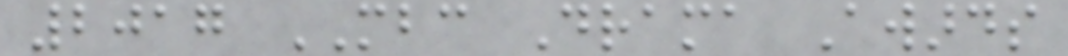2017 MBC Drama Awards
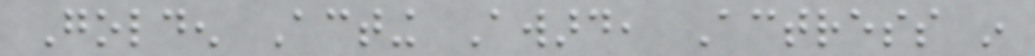Golden Acting Award, Actress in
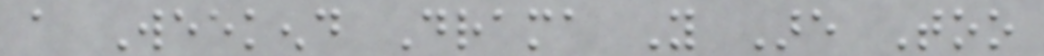a Weekend Drama You Are Too
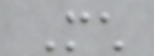Much
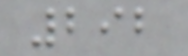292
